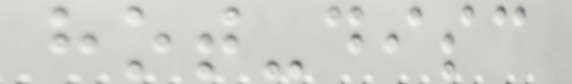hot-disc
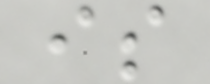is
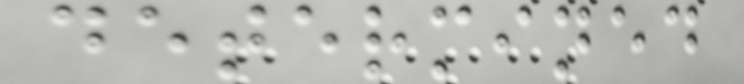determined
